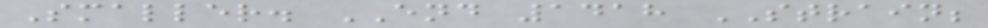Smaller. END 1418 STRAIN;
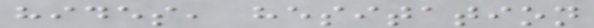hides, hesitation
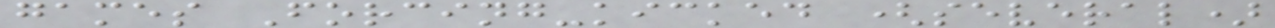games Forcing-kicked (several)
